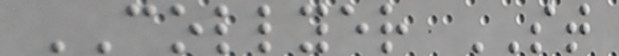COLLYER ST
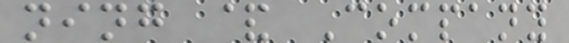ning & Company
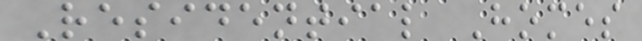Residential Homes
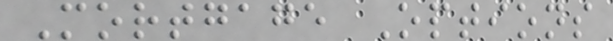Mortgage Options
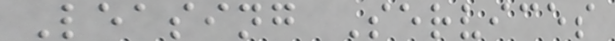Leasing Services
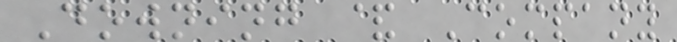Downing & Company
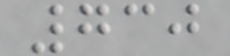730
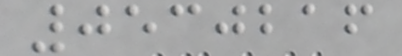0530216
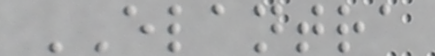ELANTRA
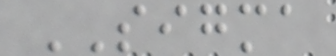SIGMA
